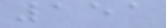151
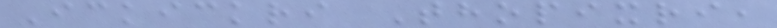Ickickri Thopixri,
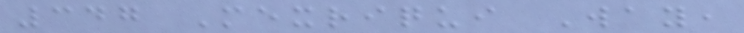347 Mexriqui Way,
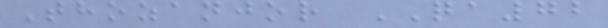Thozanjor QA72
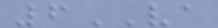6VA
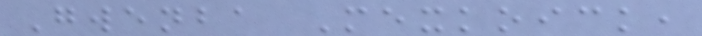Gwenba Mexkoick,
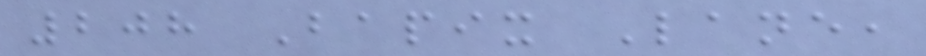208 Bapix Lane,
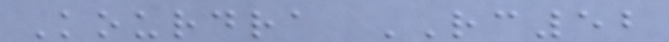Kourdra RC52
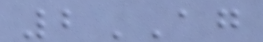2AG
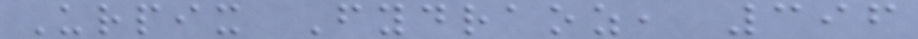Urpix Fydraoz, 396
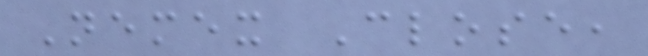Nemex Close,
